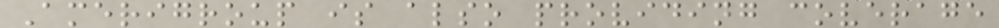Amerigroup is also providing coverage
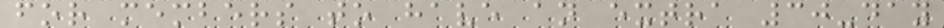for members to have an extra 30-day
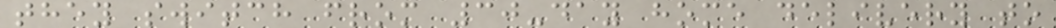they switch from 30-day home delivery to
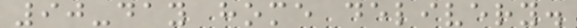90-day home delivery.
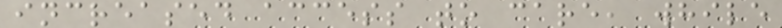increased access to care, while
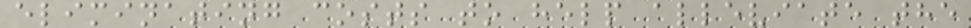eliminating costs to help alleviate the
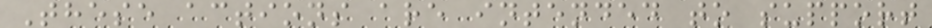These actions are intended to support
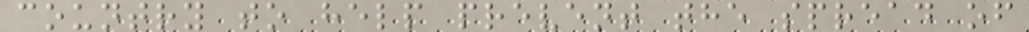country to help prevent the spread of
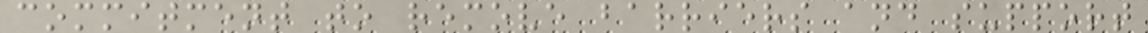commitment to remove barriers and support
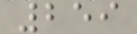259
